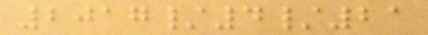2017/4/21
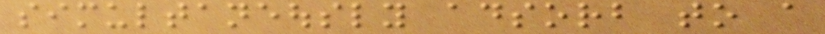simultaneously adsorb to a
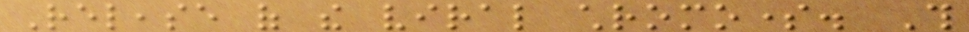Release of the viral chromosome. This
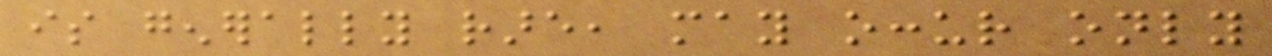is generally rare, may occur only
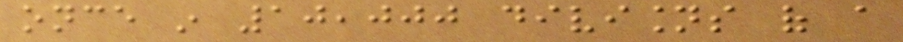once in 10,000 divisions of a
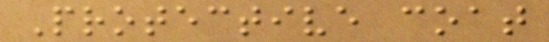Protective coat
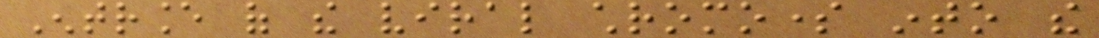Entrance of the viral chromosome into the
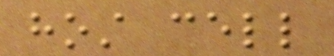host cell
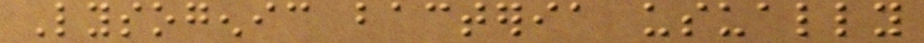Lysogenic bacteria usually
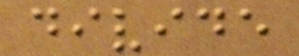divide
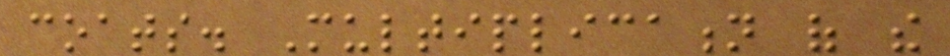coats. Multiplication of the
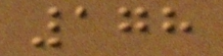178
